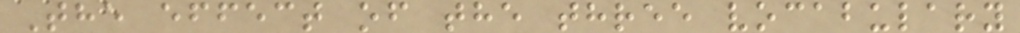The effect of the three vocabulary
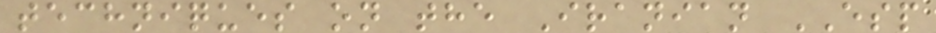techniques on the Iranian ESP
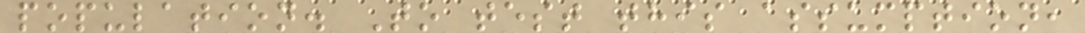population. To test this assumption,
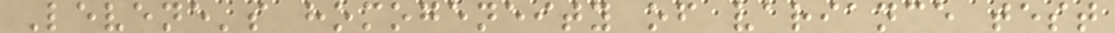Levene's homogeneity of variance test
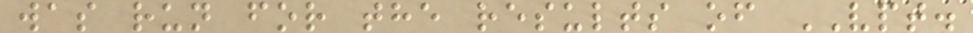was run for the results of VPT.
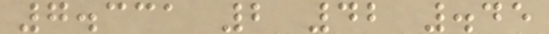7.331 2 42 .45
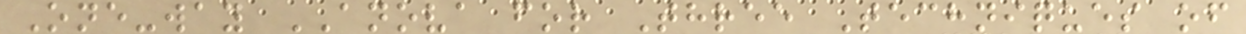One-way ANOVA for Three Techniques of
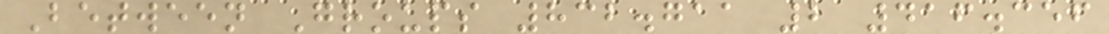Between Groups 832.711 2 416.356
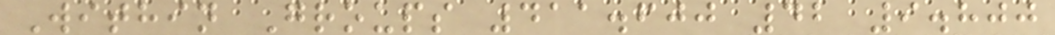Within Groups 411.600 42 9.800
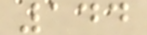144
